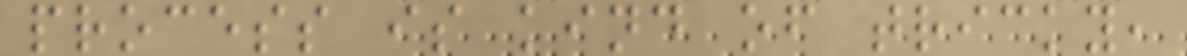process is kind of tricky,
